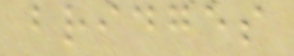bridges
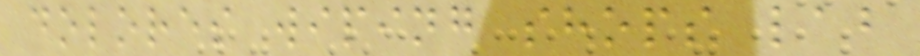dolores wiping shops lab
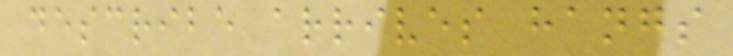describe arrives hangs
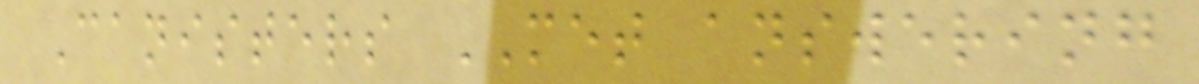Canisters MET answering
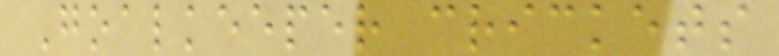Goalkeeper crickets
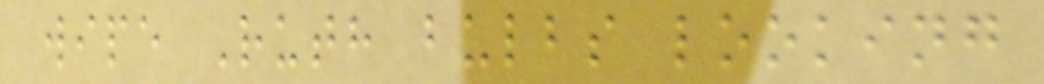wipe Ruth bulbs looking
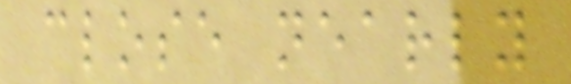close nearly
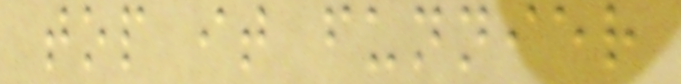top it funnier
